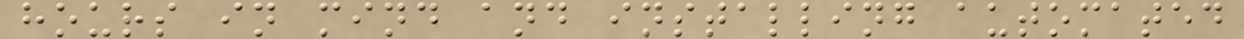hours in mind and installing automated
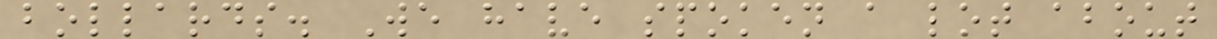bollards. We have spoken a lot about
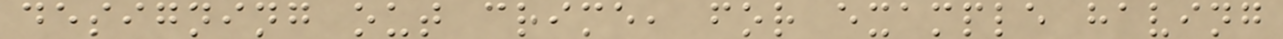designing out crime, for example having
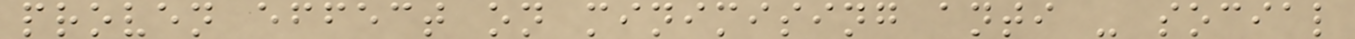proven effect on minimising anti - social
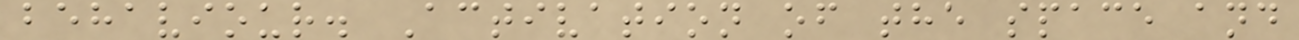behaviour. Activation of the space and
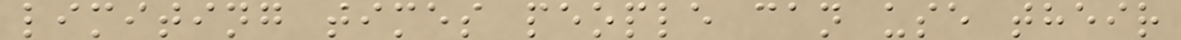limiting times people can use their
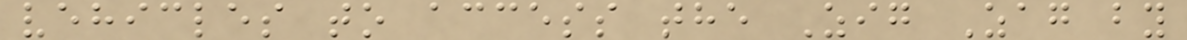vehicles to access the Zig Zag by
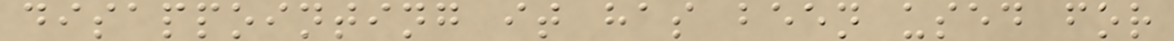disappointing it has been used for
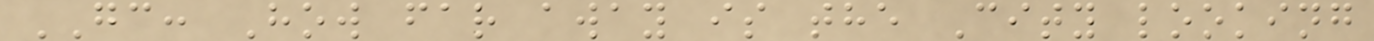GC: How far away is the City looking
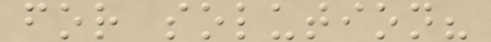for solution?
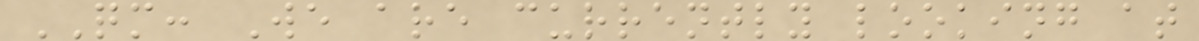QM: We are currently looking at
